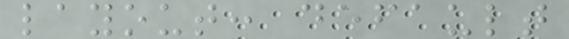layout: default
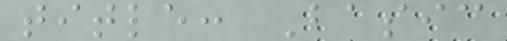title: Basic
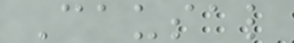Causal
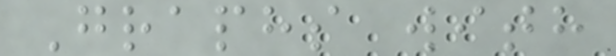Graphs with
